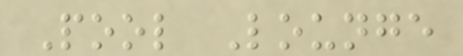Pool Lounge
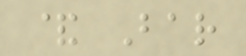& Bar
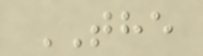THE
